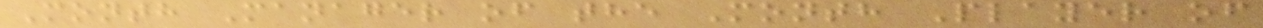Month Manager of the Month Player of
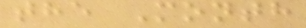the Month
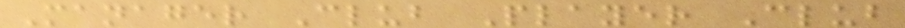Manager Club Player Club
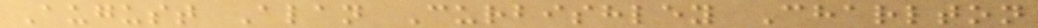August Alan Curbishley Charlton
